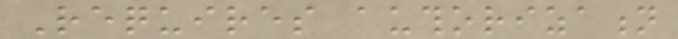Requires authorization
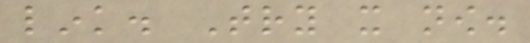link. Try it now.
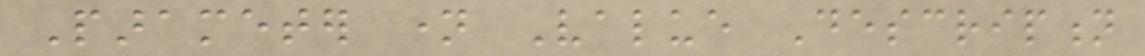Parameter name Value Description
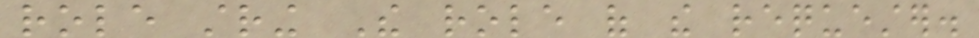role string The role of the requester.
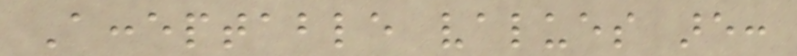Acceptable values are:
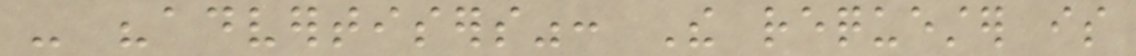- "advertisers": The requester is
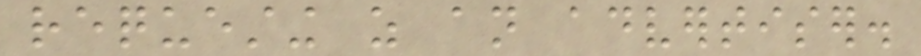requesting as an advertiser.
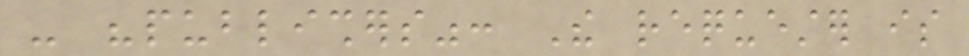- "publishers": The requester is
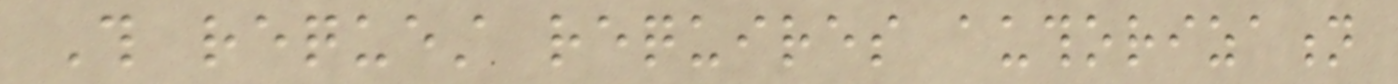This request requires authorization
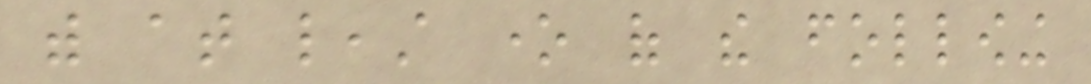with at least one of the following
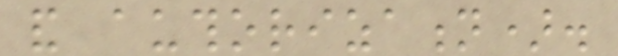and authorization).
